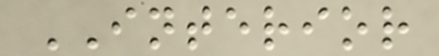INTERIOR
